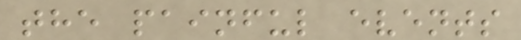the painful events
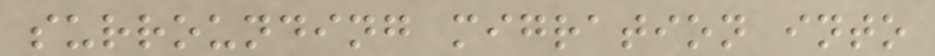surrounding migration into
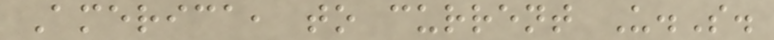America, to current U.S.
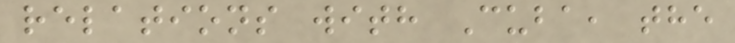relations with Cuba, the
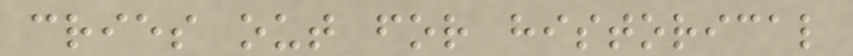cries out for historical
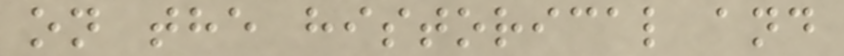on the historical and
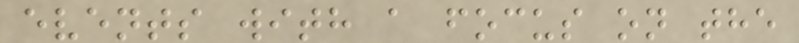events with a focus on the
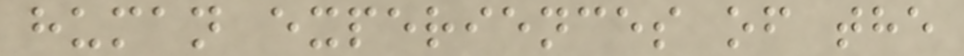human experiences of the
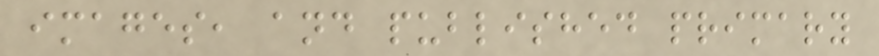images, and published primary
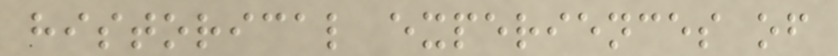historical experiences of
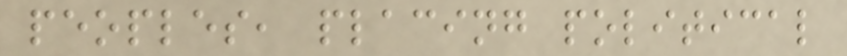peoples, placing political
